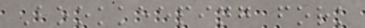Bookkeeping fork
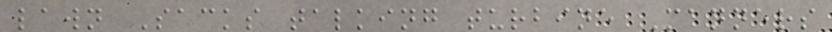lawn Sacks talking turbine Manners
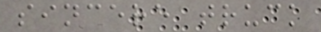sincere truck
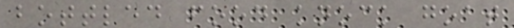bottled food knock goat
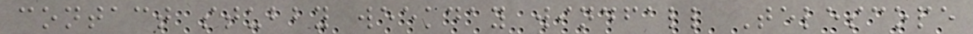contact stubby weekday windfall Telescope
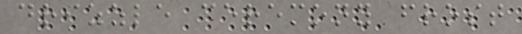drizzle ceremony frost
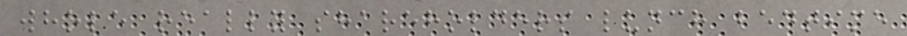whole really shareholders lunch bedtime
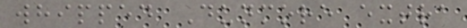whipped Dunmore extra
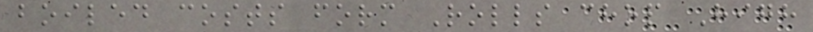boiled costs form Rolls chop High
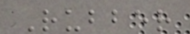Rubber
